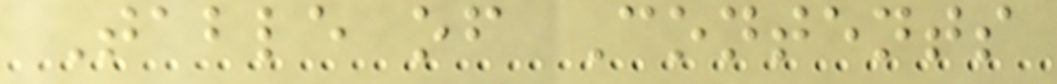Table of Contents
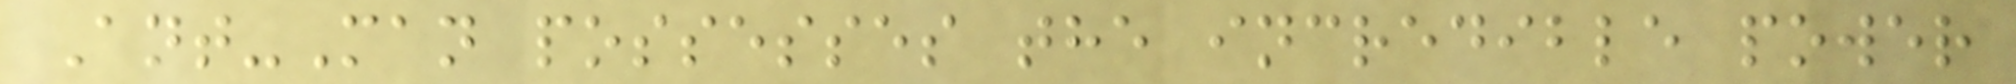Ant-Man possesses the incredible power
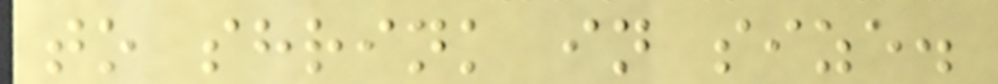to shrink in size.
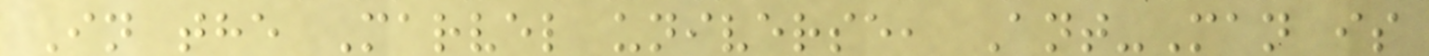In the Marvel universe, Ant-Man is
